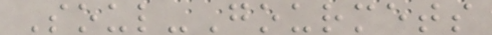Soul-Gourmets
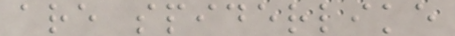are spiderlike
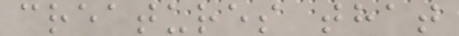creatures that
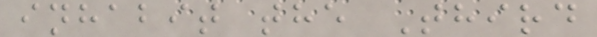inhabit the Third
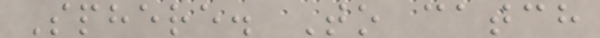Sphere. To catch
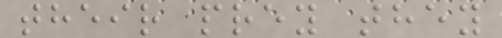their prey they
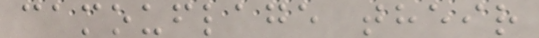camouflage their
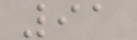91
